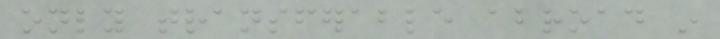only transferable abroad in
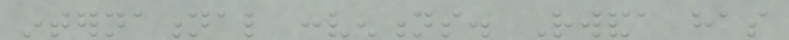international conventions. Rwanda has
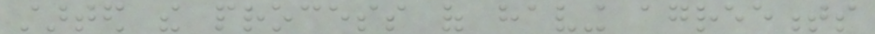started the process of having agreements
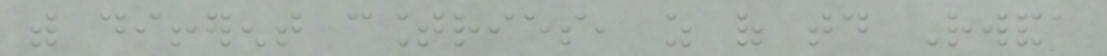with different countries, as of today Rwanda
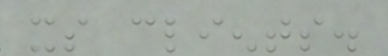its clients.
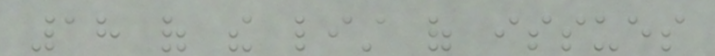18 of the list of issues
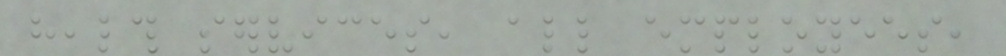health services, all employees,
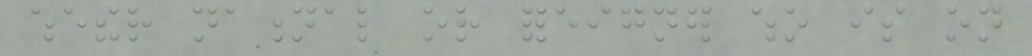whether national or foreigner who is on
